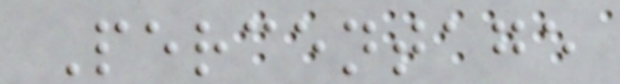Percentage
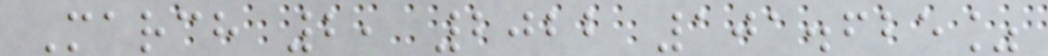March 2, 2022 101.625%
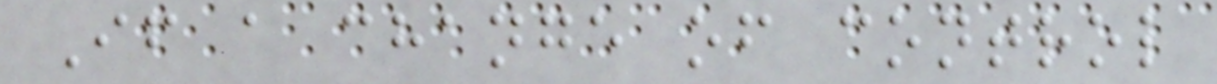If a change of control
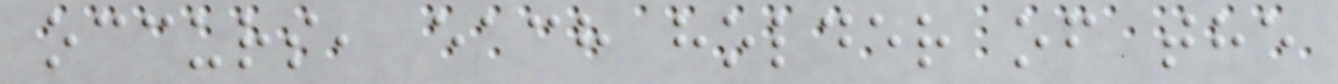occurs, each holder of the
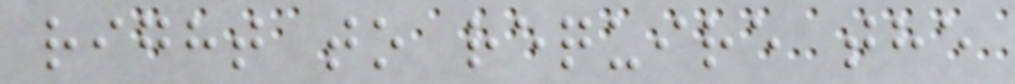right to require the
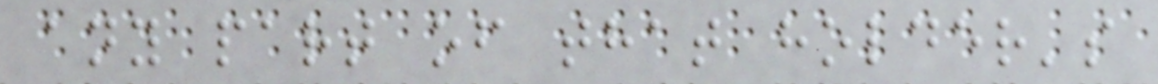any part of that holder's
